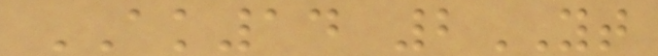AK14 2YT
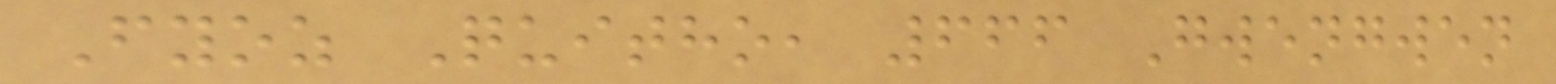Fyoz Quitho, 666 Gwengwen
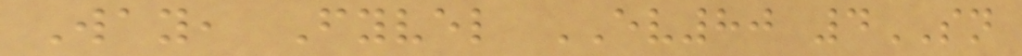Way, Fyvel EV80 4SN
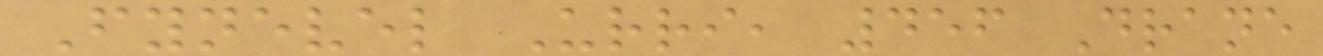Fynevel Urri, 456 Drane
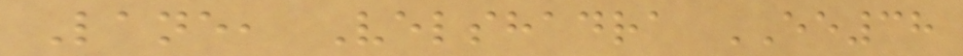Lane, Velshadra EE38
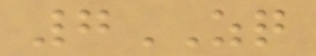7ZQ
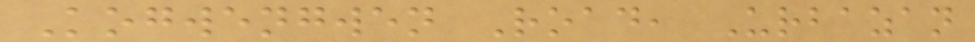Kogwengwen Road, Urbazan
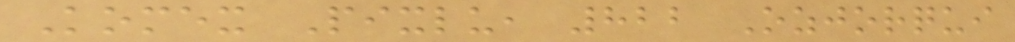Komex Pixlu, 822 Ozjorqui
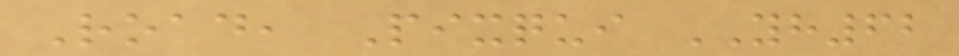Road, Pixqui YH62
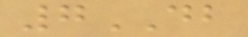7DB
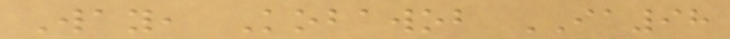Way, Kobawob IA98
